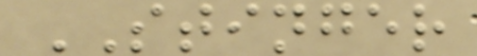STINGER
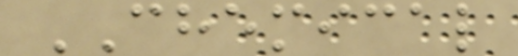CHEMICAL
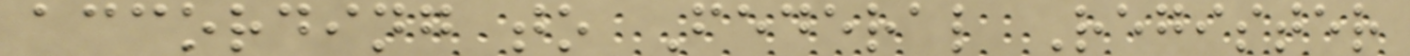according to Federal Register
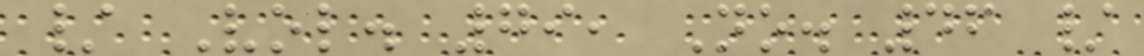/ Vol. 79, No. 46 /
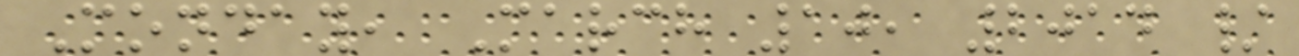Monday, March 10, 2014 /
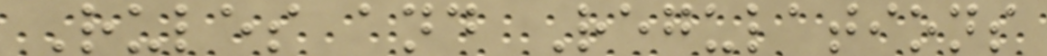Rules and Regulations
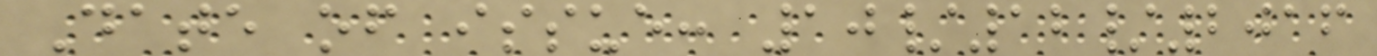Date of issue: 10/12/2016
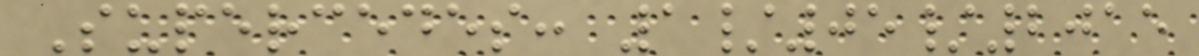Supercedes: 1/05/2015
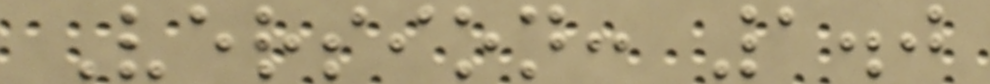Version: 1.0
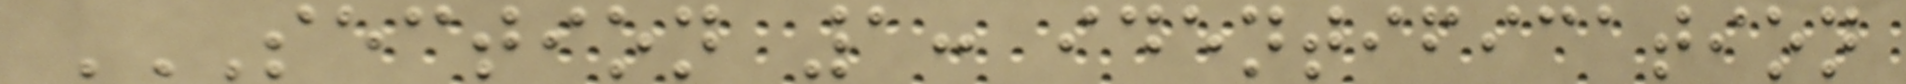SECTION 1: IDENTIFICATION
